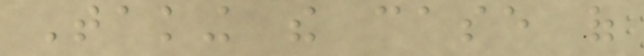Taking the case of
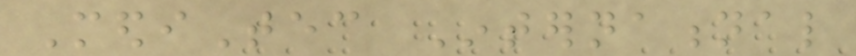MediTec International
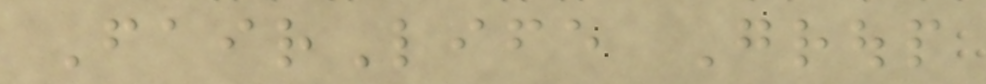FairLife Group
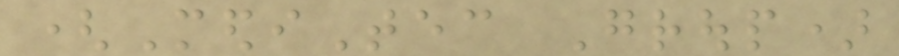(MediTec Group)
